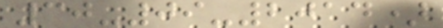30-09-2014)
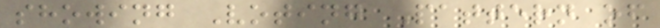showing Voting Pattern of
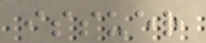issuer
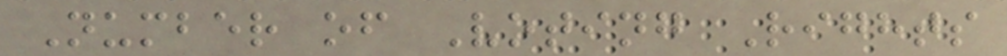Number of Voting Rights
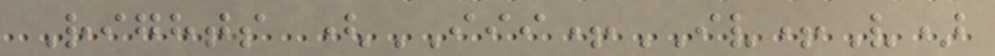Rights (III+IV+V)
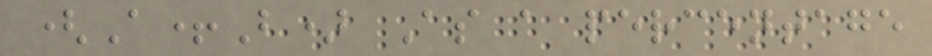(A+B) As a percentage
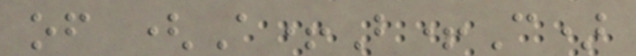of (A+B+C)
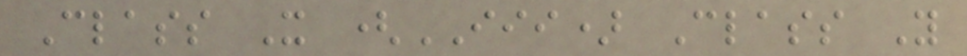Class X (III) Class Y
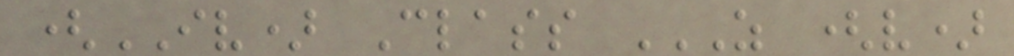(IV) Class Z (V)
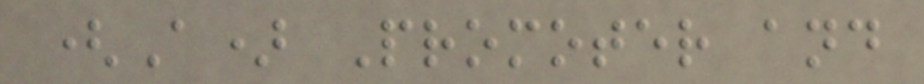(A) Promoter and
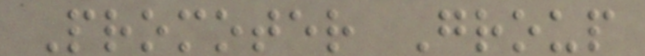Promoter Group
